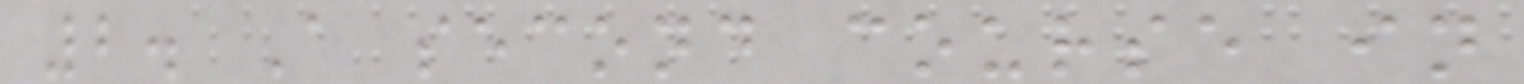2. A second course in
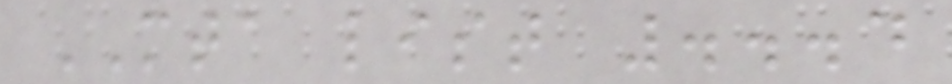MTA list ...4
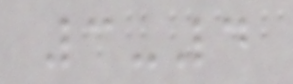3-4
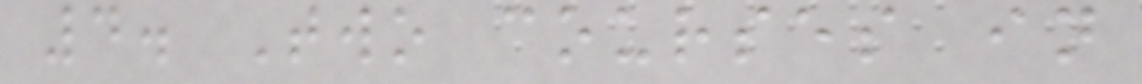4. Two courses in
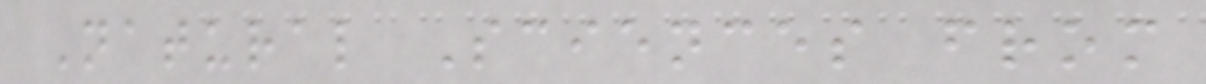Natural Sciences from
